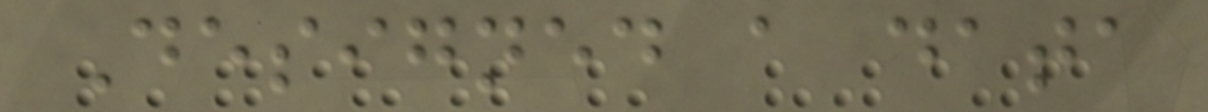Designed a data
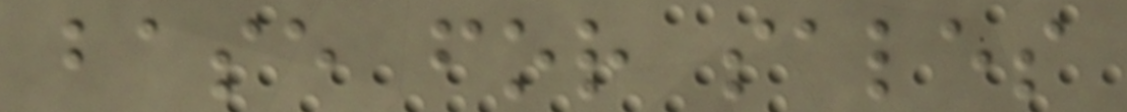base for sales
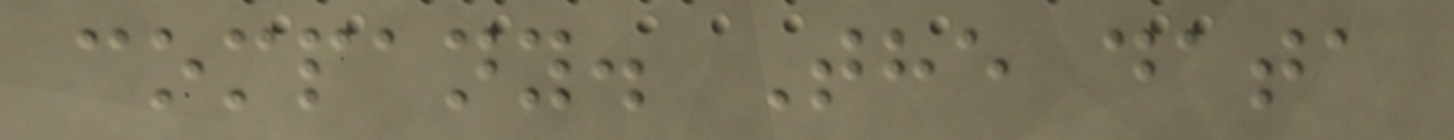company. The data
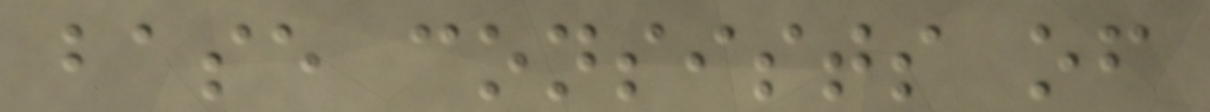base consists of
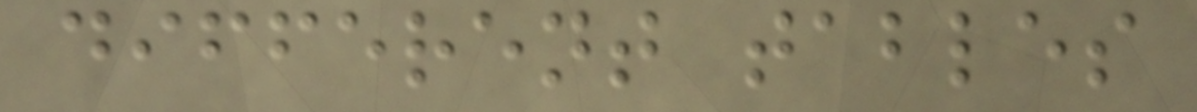different tables
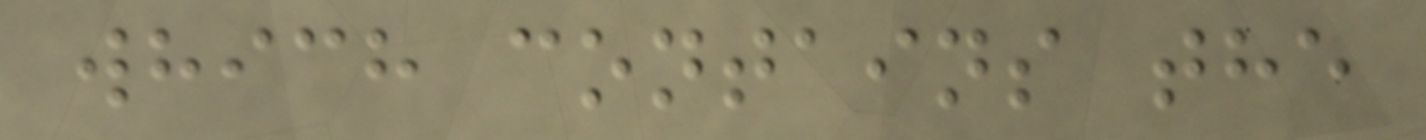which contains the
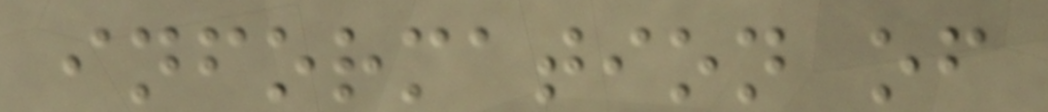information of
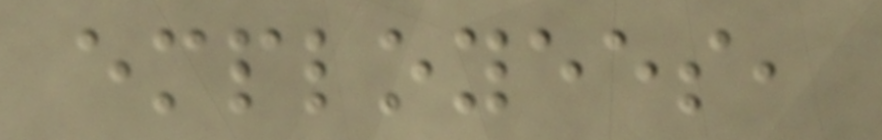employees,
